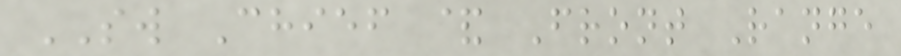SW Chief & Front Range
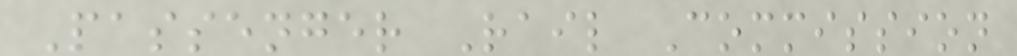Passenger Rail Commission
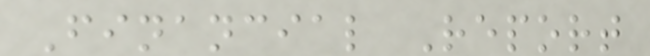Financial Report
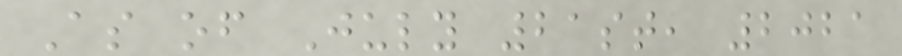As of July 21st, 2021
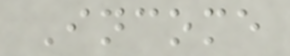Income
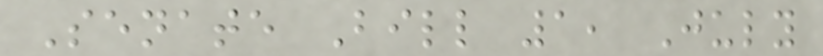Senate Bill 1, July
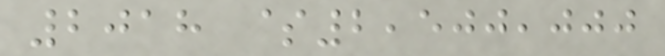2018 $2,500,000
